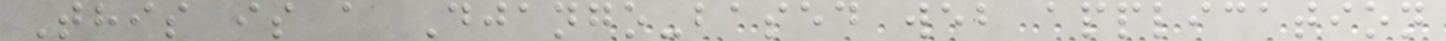This is a Django-based web application
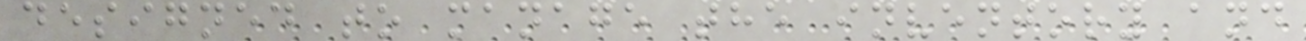designed to manage the inventory and
